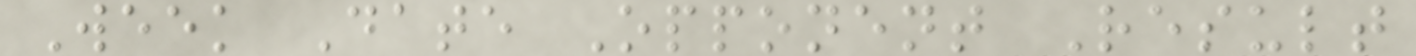Week Date Opponent Result
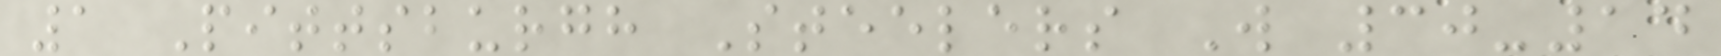1 Pittsburgh Steelers W 30-14
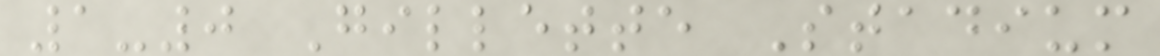1-0 Gillette Stadium
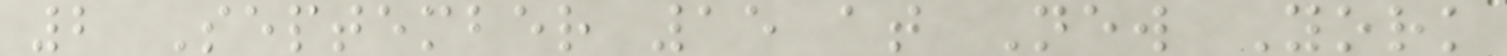2 September 15 at New York
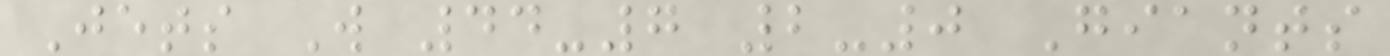Jets W 44-7 2-0 Giants
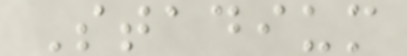Stadium
